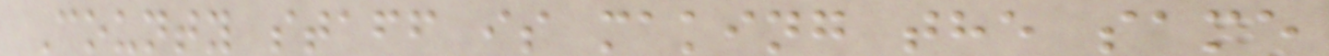County staff is making the same
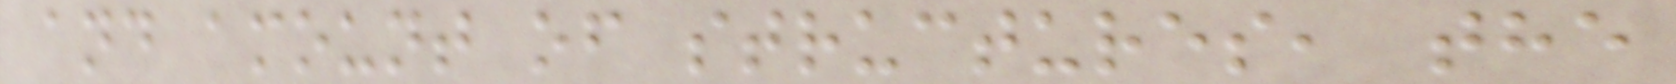and amount of structures, the
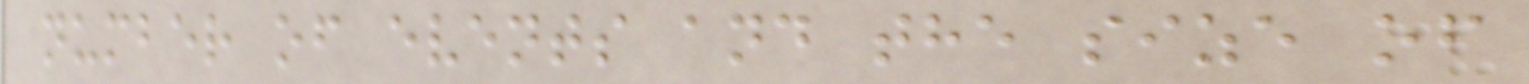number of events and the size of
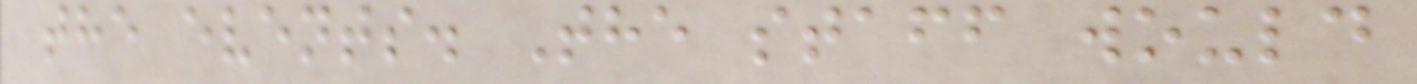the events. The staff would
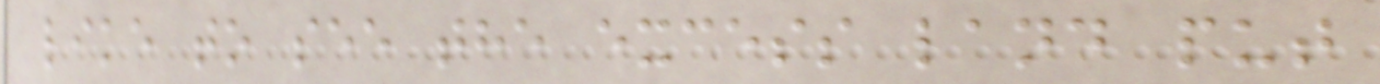like to see the excess land put
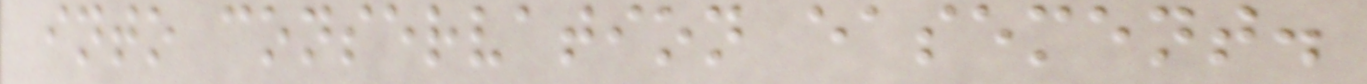into conservation easement.
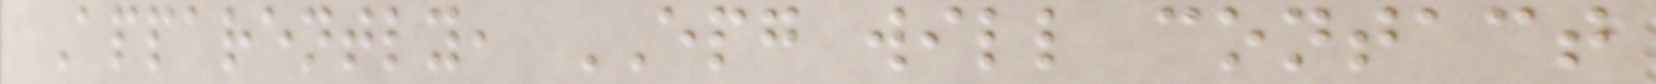Apparently, EPG will contact
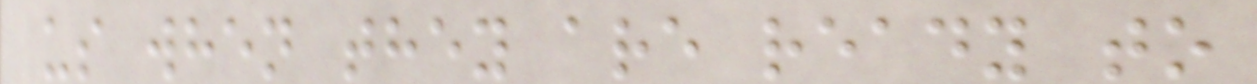us when they are ready to
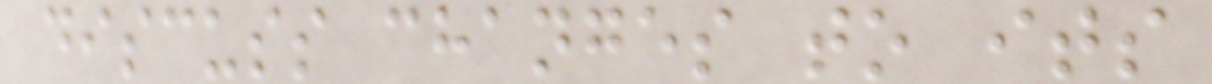discuss changes to its
